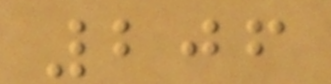206
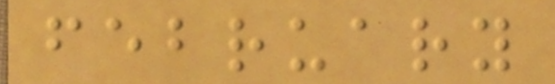february
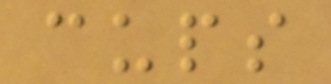cups
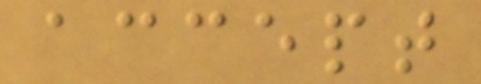accept
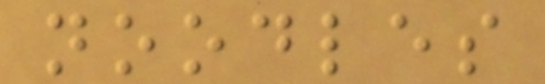noodles
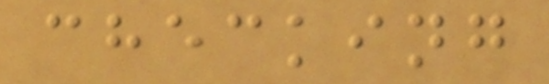checking
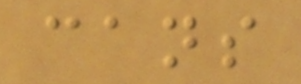cans
